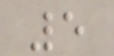5
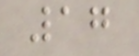17
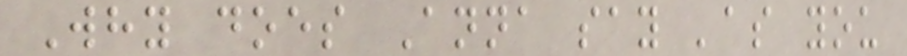Why does Anna say 'as you
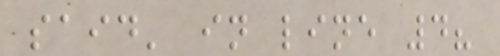said' in line 4?
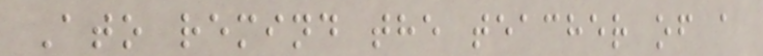Ato remind the teacher of a
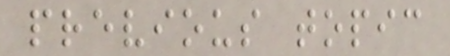previous topic
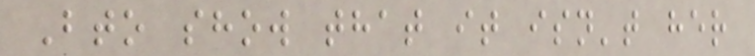Bto show that it isn't her
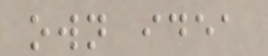own idea
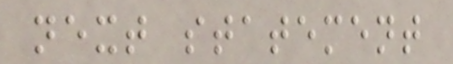next statement
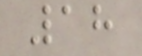18
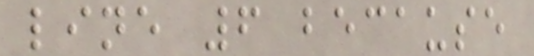line 6 because
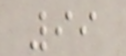99
